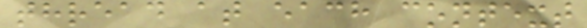thread at each context
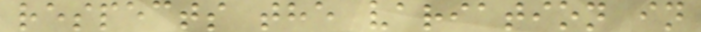respects the variation in
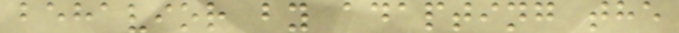behavior by adapting the
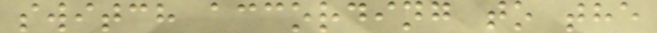switch according to the
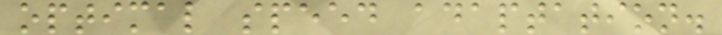optimal speed adaptation.
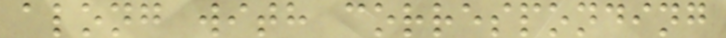along with corresponding
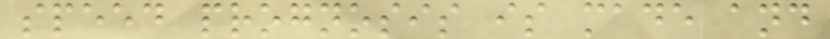speed prognosis is made and
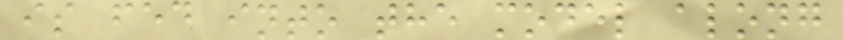is fed into the model along
